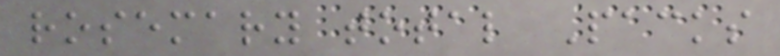rosemary total Packs
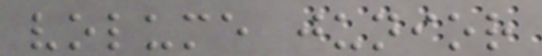volume junior
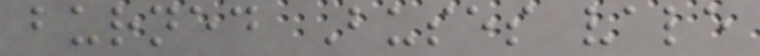burned Buses vale
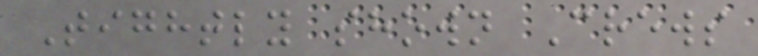Tightly shown Crews
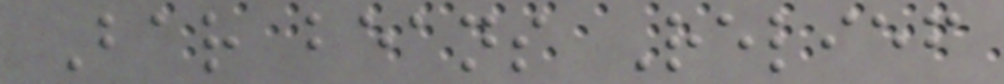Bar beans Relief
